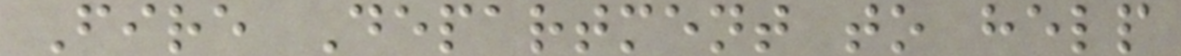Fire Department to help
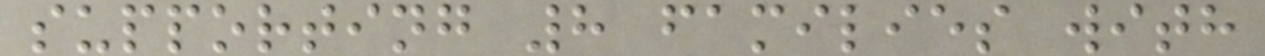supporting 8 families with
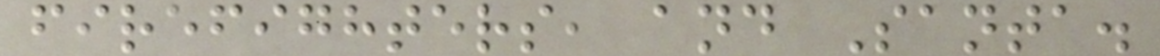firefighters, and Santa.
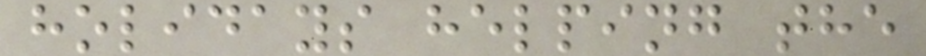holidays helping the
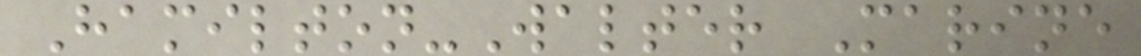Hamilton-Walter Marine
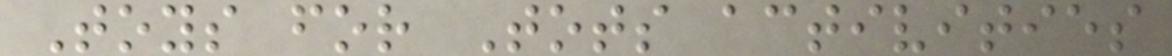Toys for Tots activities
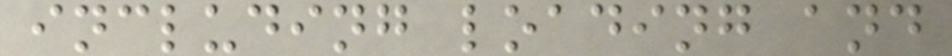including loading and
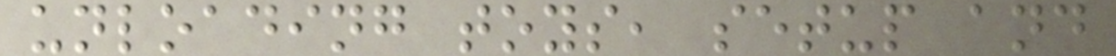unloading toys, setup and
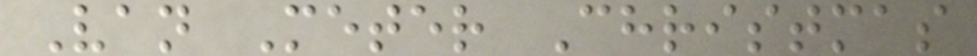Van Meter Christmas
